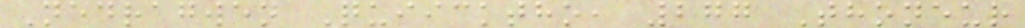Nedragwen Quiicktho, 277 Thoneur
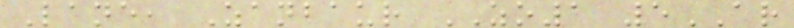Lane, Zanbaur ZO1 5AR
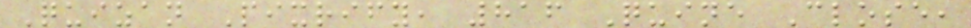Quizan Pixrify, 816 Quine Close,
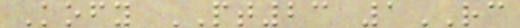Kofy PT23 1RC
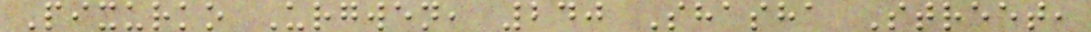Pixurko Urgwen, 240 Shasha Street,
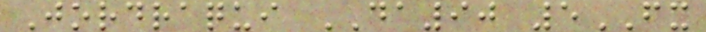Jordraqui DA90 5FX
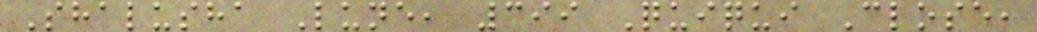Shalusha Lune, 399 Quiqui Close,
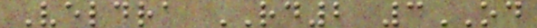Veldra RD2 3OD
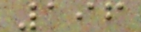196
